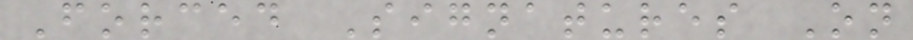Forced Signatures On
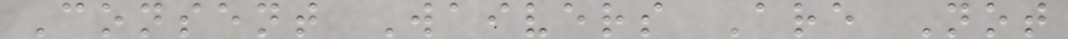Consent Waivers Are Not
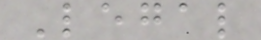Legal
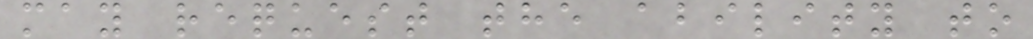may request the ability to
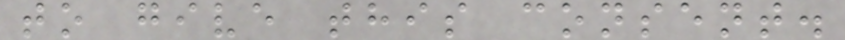to give this consent.
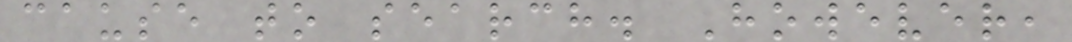cause to search. However,
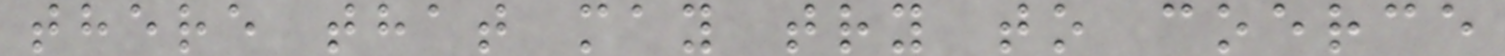there that may try to coerce
